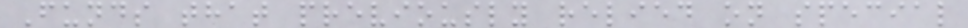Funds that previously relied on special
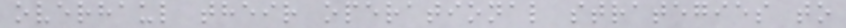overhaul their operational strategies to
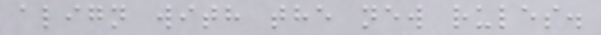align with the new rules.
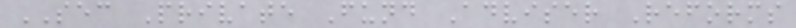SEC Private Fund Adviser Reforms
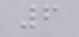6
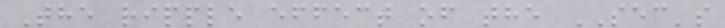The ripple effect of the SEC's
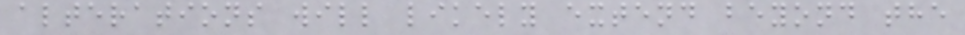alterations will likely extend beyond the
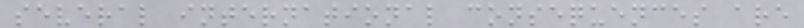several international consequences are
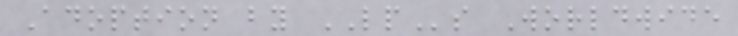Adoption by LPs Worldwide
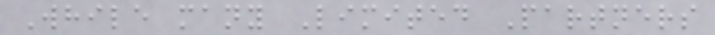While many Limited Partners
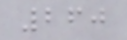260
